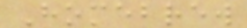Homebrew
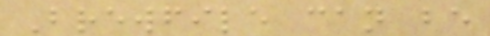Brewfile can be
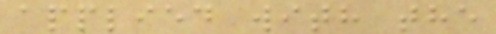applied with the
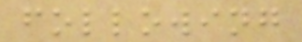following
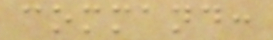command:
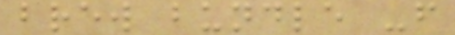brew bundle -f
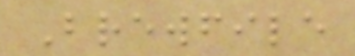Brewfile
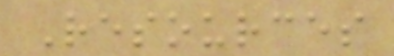Resources
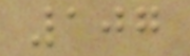107
